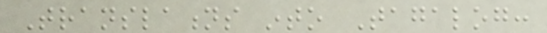Translations into Tagalog:
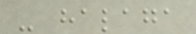- halaga
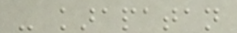- karapatan
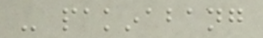- pakinabang
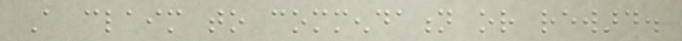A claim to commendation or reward.
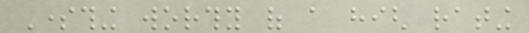Something worthy of a high rating
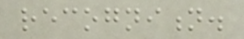recognition.
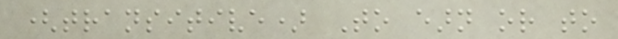(transitive) To earn or to
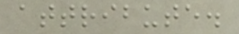attribute.
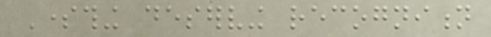Something deserving recognition
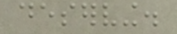deserving.
